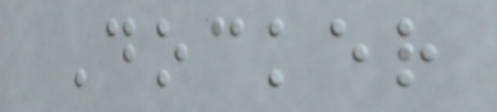Docker
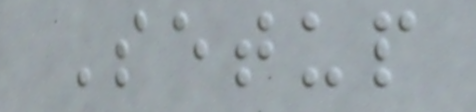Setup
